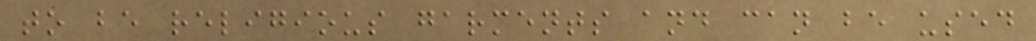to be religious garments and can be used
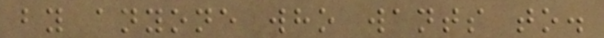by anyone who wants to.
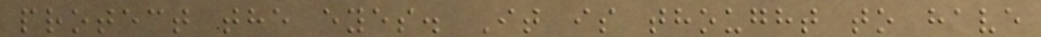protect the eyes. It is thought to have
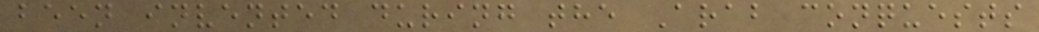been invented during the Arab conquests
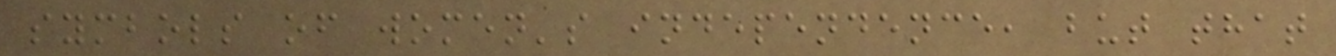symbols of women's independence, but that
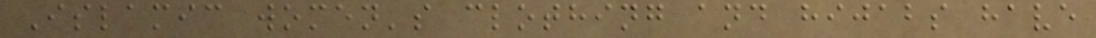Islamic women's clothing and hijabs have
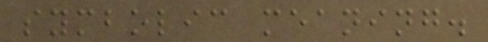symbolic meaning.
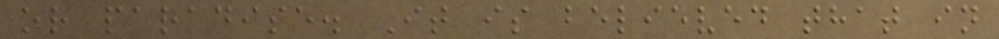or paradise. It is believed that in
